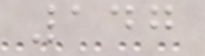147
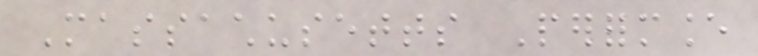Massachusetts Performance
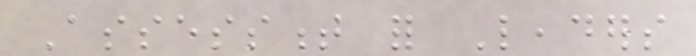Assessment for Leaders
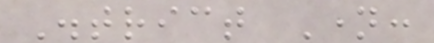District Name:
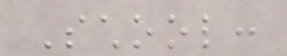School:
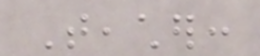Teacher:
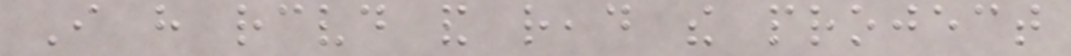I have received and read the project
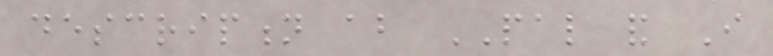description about PAL and I
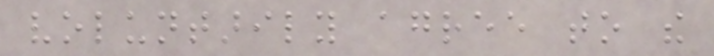voluntarily agree to the
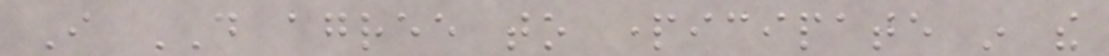I DO agree to participate in the
